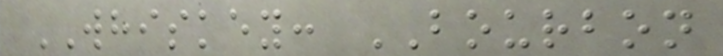WHISKEY: BOURBON
